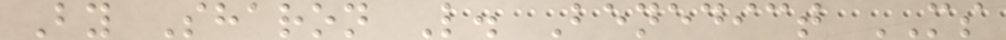By Sharon L. Benedict MS
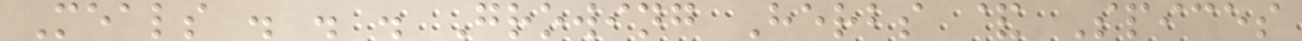Meals . . . Growing Herbs & Spices
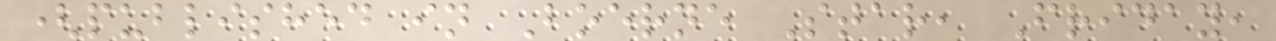(published in Boerne Star, Friday,
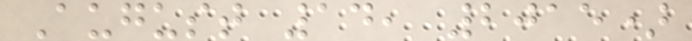August 14, 2015)
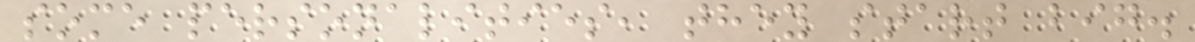some personalities, they start big.
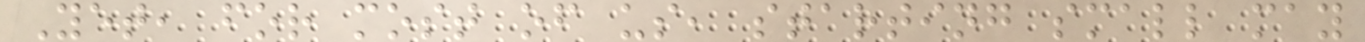Yet, for most of us, starting small may
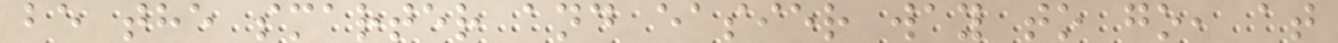be the smarter and easier way to go, at
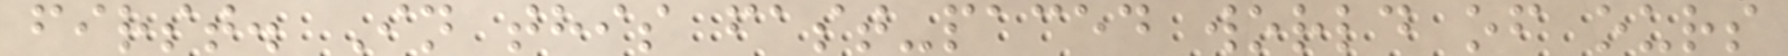first. In this fast-paced world of ours
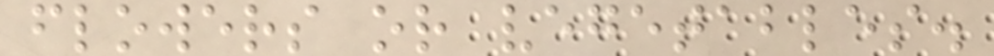flowers or vegetables.
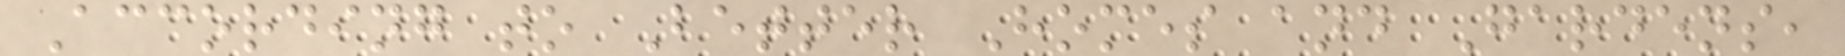According to Better Homes and Gardens,
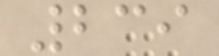239
